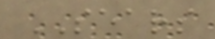SEARS
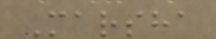Marsha
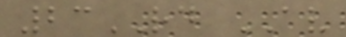23RD AV
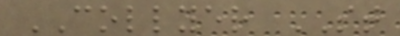COLLYER ST
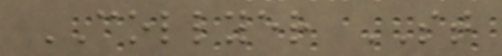COLLYER ST
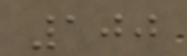100
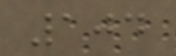104
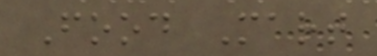Food Mart
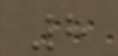8
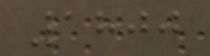1800
